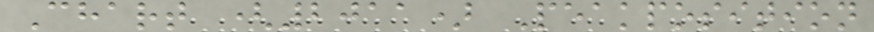Chart (2011) Peakposition
